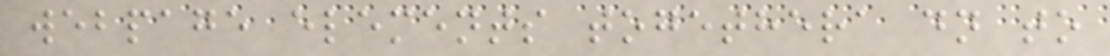webpage elements togethera dn to
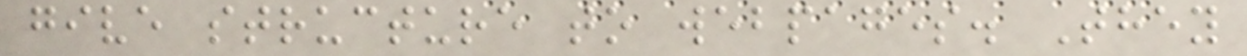give structure to webpages. They
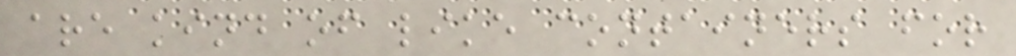are kind of like containers for
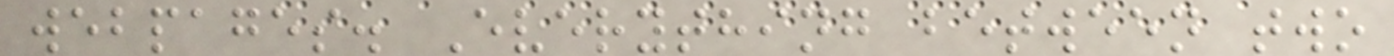webpages. Everything between two
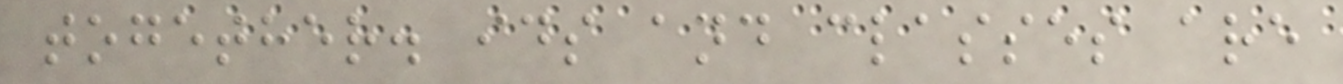together. ids and classes are
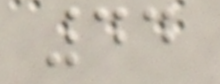44
